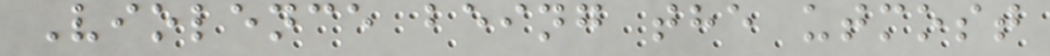Violence being the utmost
